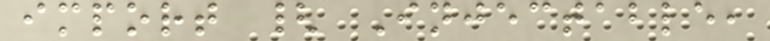import { Injectable,
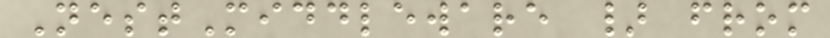NestMiddleware } from
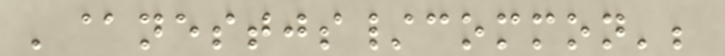'@nestjs/common';
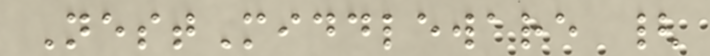NestMiddleware {
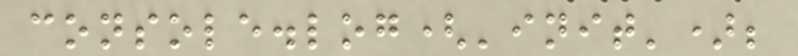console.log('init');
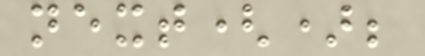next();
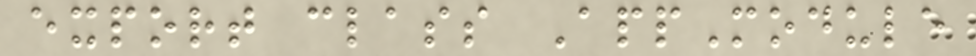export class AppModule
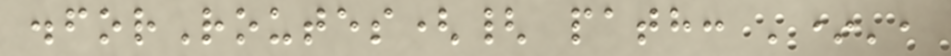.forRoutes({ path: '*',
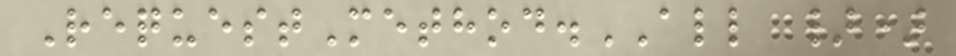RequestMethod.ALL })
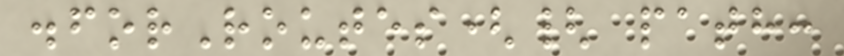.forRoutes({ path:
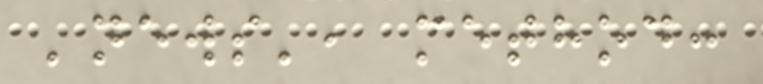'news', method:
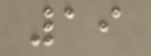19
